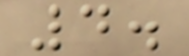4.
